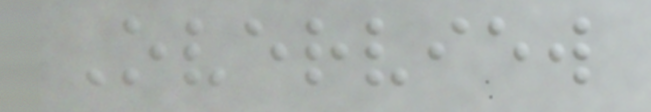Overview
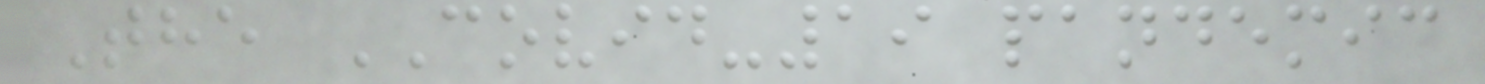The COVID-19 pandemic
